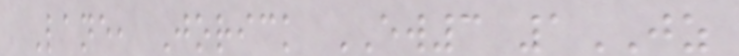Lane, Jorick EW3 1JZ
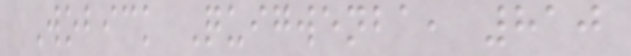Wobick Quigwenba, 810
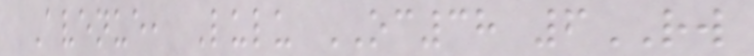Avenue, Lulu OC38 6RW
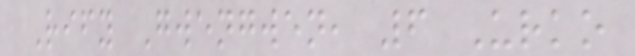Rify Gwengwen, 6 Urko
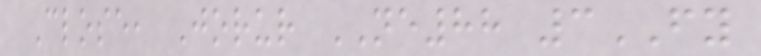Close, Jorur NE88 3FY
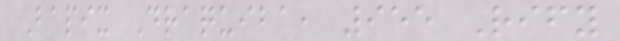Bapix Draquiba, 955 Rify
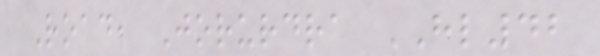Road, Jorurdra HL42
